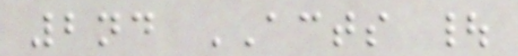2nd ACTS |
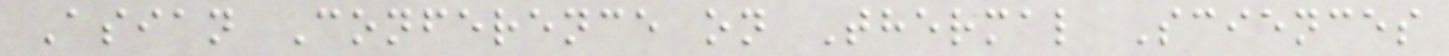Asian Conference on Thermal Sciences
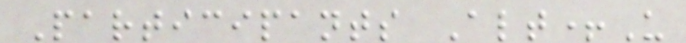Participants Alt+U
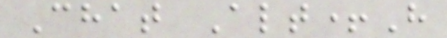Chat Alt+H
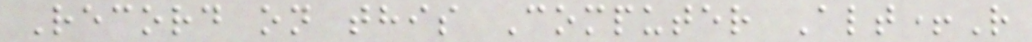Record on this Computer Alt+R
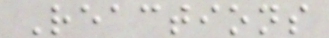Reactions
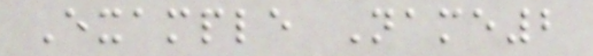Example Name2
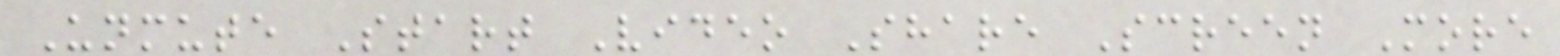Unmute Start Video Share Screen More
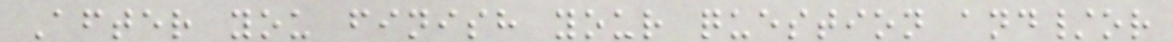After you finish your question and/or
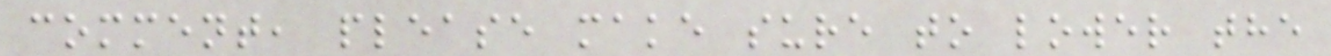comment, please make sure to lower the
